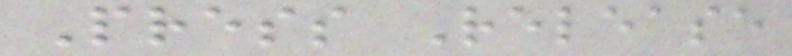Press Release
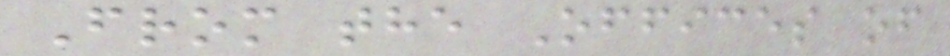From the Offices of
